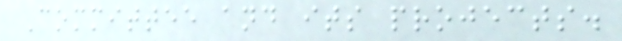Committee and its projects.
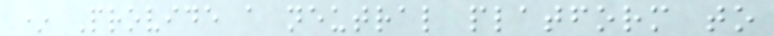* Provide a neutral platform to
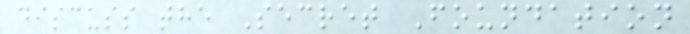discuss the Secret Foundation
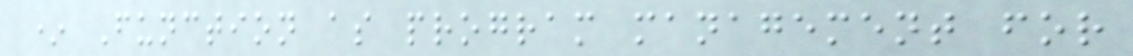* Function as program management for
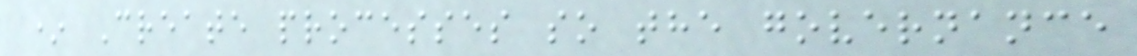* Create processes so the governance
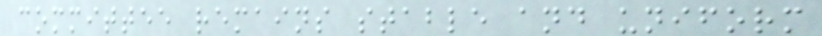committee remains stable and uniform
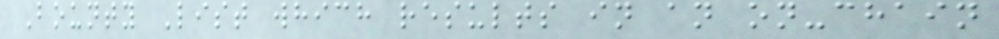Bounty List which results in an on-chain
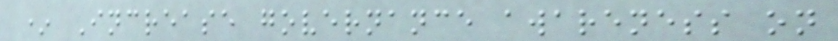* Increase governance awareness on
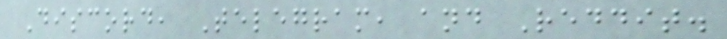Discord, Telegram, and Reddit.
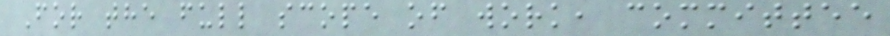For the full scope of work, committee
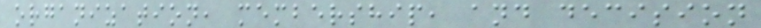organization, membership, and decision
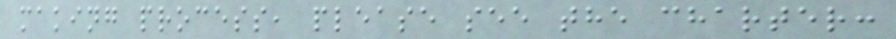making process, please see the charter:
